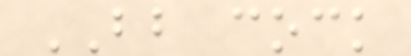BB cock
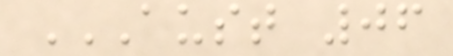AUST 06
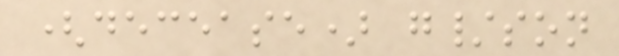(decease) g/son
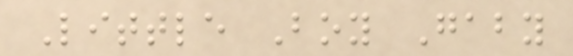Little Boy Gaby
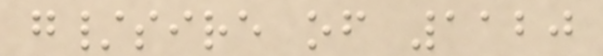g/sire of 1120
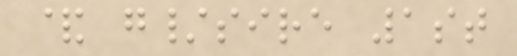& g/sire 1st
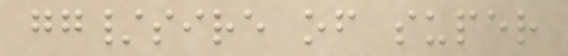gg/sire of super
